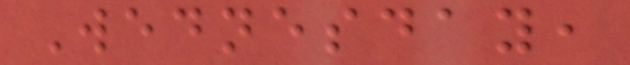Wednesday,
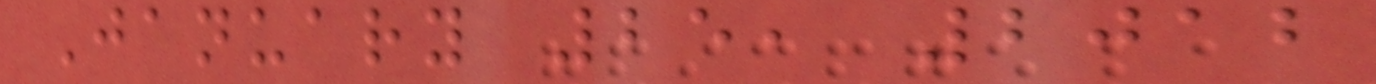January 25, 2012
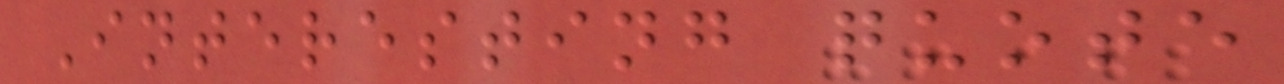Interesting quote
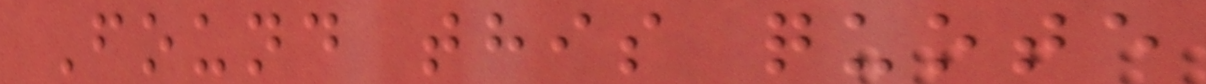Found this quote
